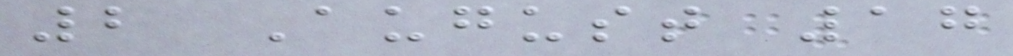2 August 17
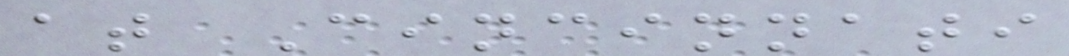at Cincinnati
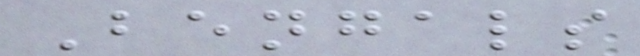Bengals
